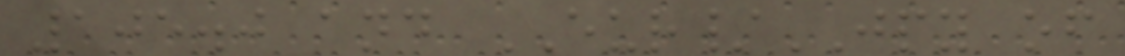105.0 and EUR/JPY of
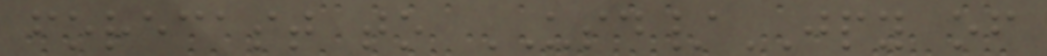forecast to USD/JPY of
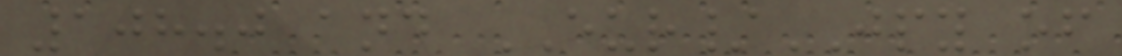108.0 and EUR/JPY of
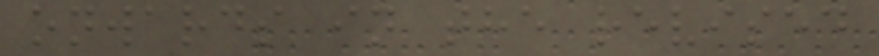onwards in the revised
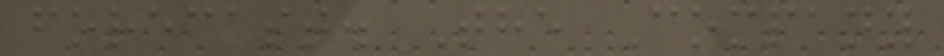forecast. The Company
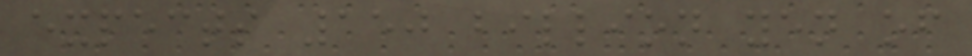expects 150 billion yen of
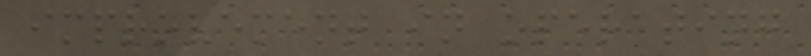improvement in operating
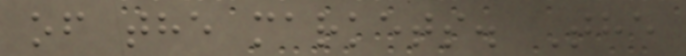of the markets. The
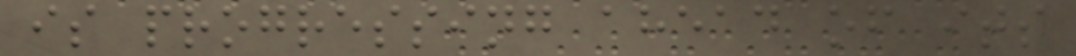is progressing ahead of its
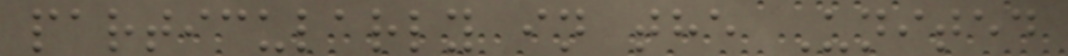particularly in the United
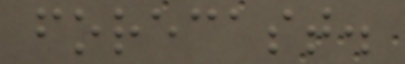forecast.
